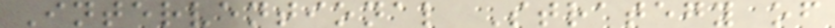Interventional Strategy of
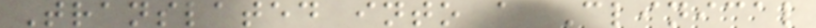Translated into a Clinical
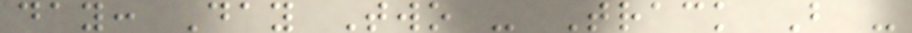day: Day Two - Track B -
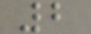2
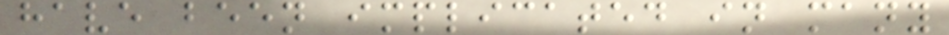have been implicated in many
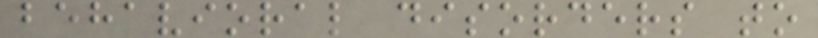behavioral disorders to
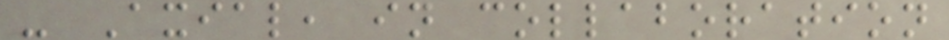- Axial, in collaboration
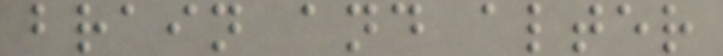brain and alter
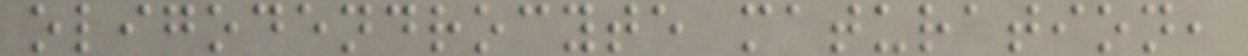oligodendrocyte maturation,
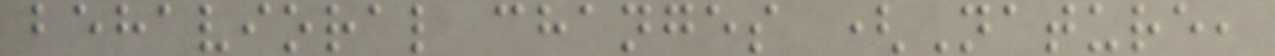behavioral changes (Nature,
